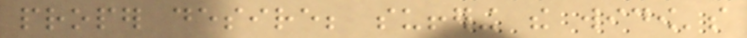proper desire; suffering the widow's
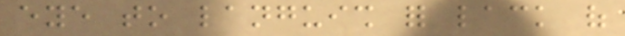eye to languish for lack of
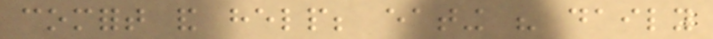comfort and help; eating his daily
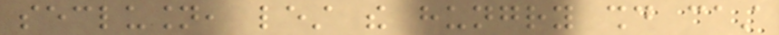seclusion, lest the hungry should cast
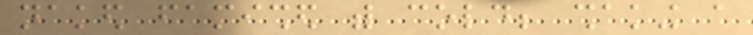naked famished with cold; shaking a
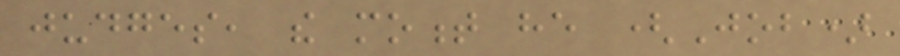judges, the moment he (Job)
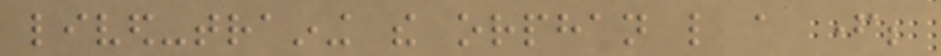lived-training the orphan like a father;
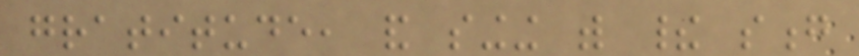gratitude, and singing with their song
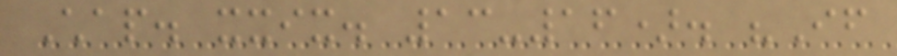Chap. xxix. 13-16). "If
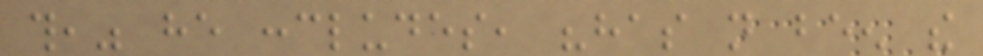this," he concludes, "has not been the
